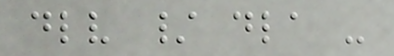dlv / dla -
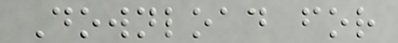Download for
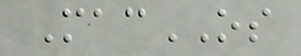MacOS
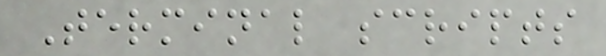Terminal scripts
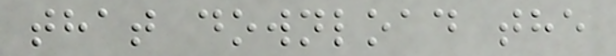that download the
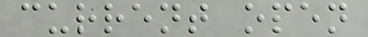current open
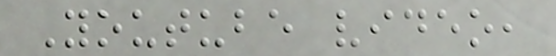Youtube video,
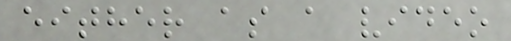either as a video
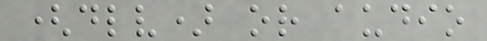(dlv) or audio
